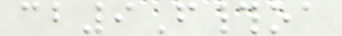cb9F#oa
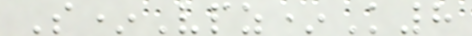S*Vpz*K8
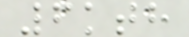6kth
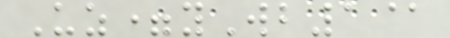Uz=yWb1@
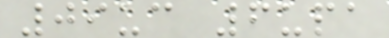09uc 6upa
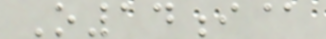O14i@
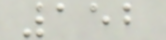152
